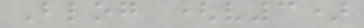Blog (v3)
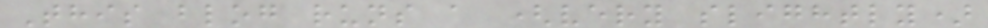This blog runs a (very slightly)
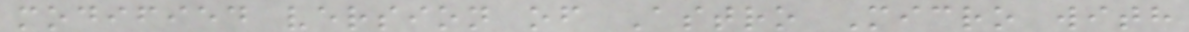modified version of Astro Micro with
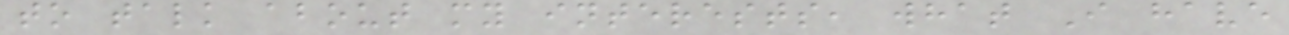to talk about my interests, what I have
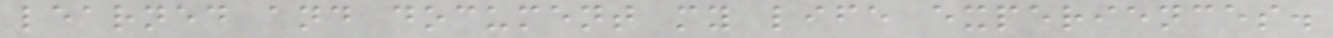learned and document my life experiences.
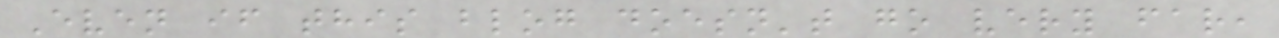Even if this blog doesn't go very far,
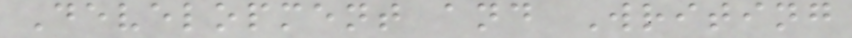Development and Writing
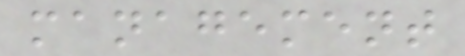management
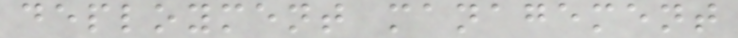deployment management
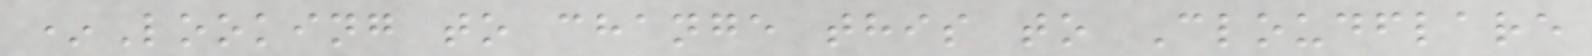*Looking to change this to Cloudflare
